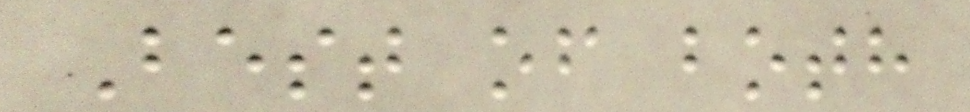Best of both
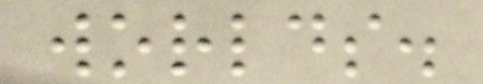worlds.
